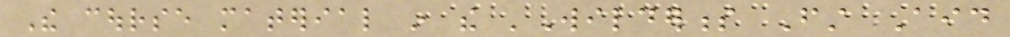The course material in the 'Wilderness First Aid
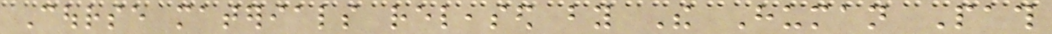Course materials released by The Human Path
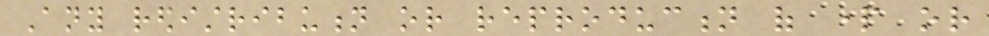Any redistribution or reproduction of part or
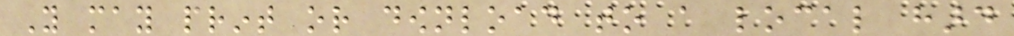You may print or download to a local hard
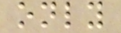only
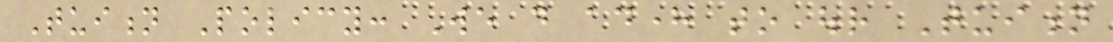Tuition Policy: We do adhere to our Tuition
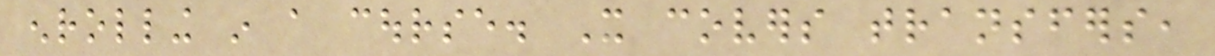enrolling in a course. It covers transfers,
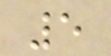5
